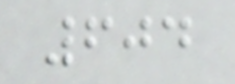604
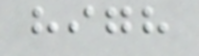high
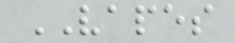VAPES
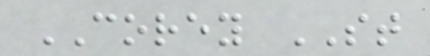COREY ST
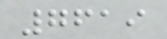7619
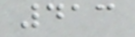413
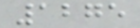1275
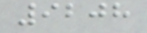9208
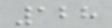128
